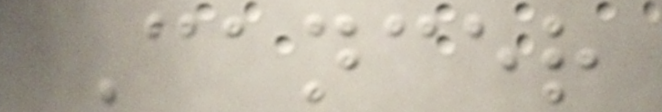Cancer
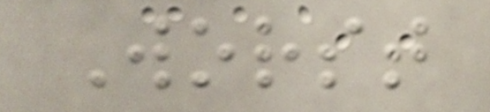Worst
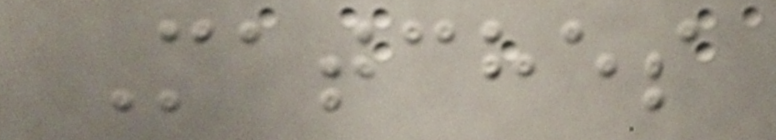Matches
